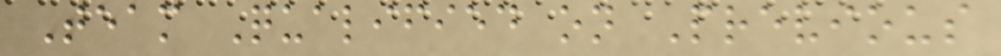Team Qualified on Previous
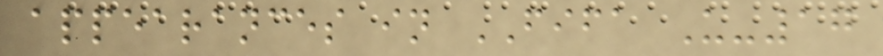appearances in FIFA U-17
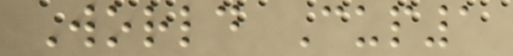World Cup1
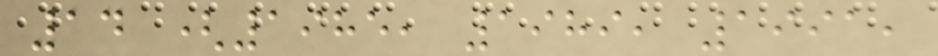14 (1985, 1989, 1991,
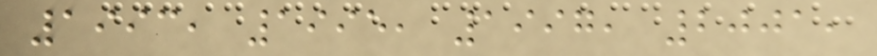1993, 1995, 1997, 2001,
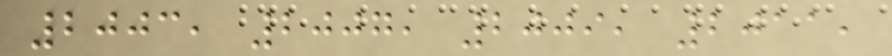2003, 2007, 2009, 2011,
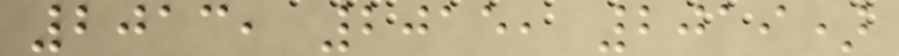2013, 2015, 2019)
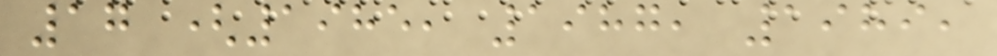17 (1985, 1987, 1989,
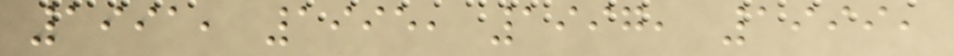1991, 1995, 1997, 1999,
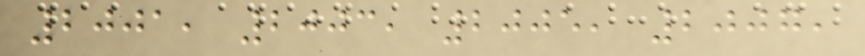2001, 2003, 2005, 2007,
